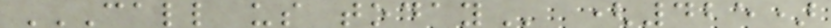CALL US TODAY (425)
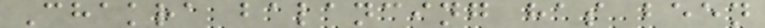Chakra balancing has been
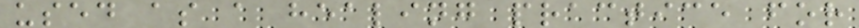used as a healing practice for
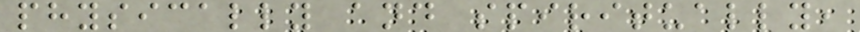physically and spiritually,
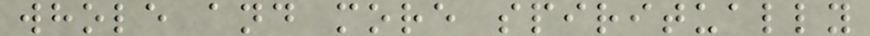whole and more spiritually
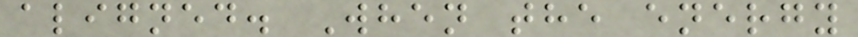aligned. When the energy
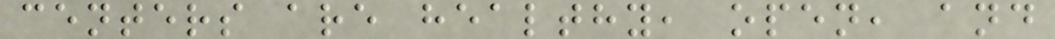centers are healthy, open, and
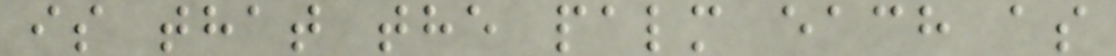is that the palm each as
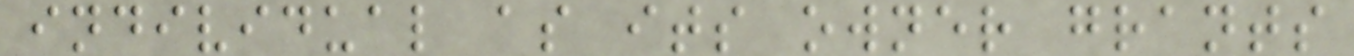individual as its owner grants
